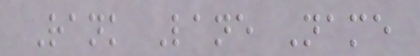Rank Lane Name
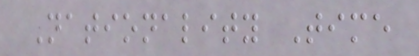Nationality Time
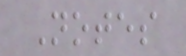Notes
